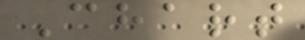Chart
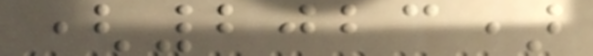(2023)
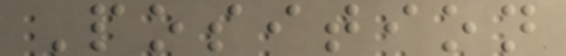Position
